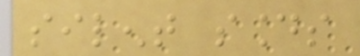silent sounds
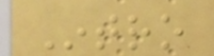Intro
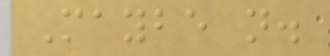Maybe not.
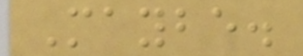Maybe.
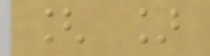[ ]
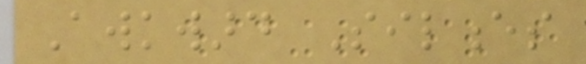Awkward Silences
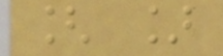[ ]
